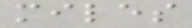miles
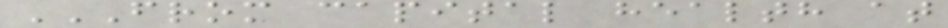FROM CAPITAL HEALTH AT
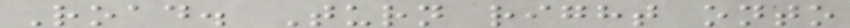Road. Turn right onto
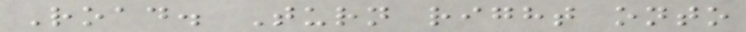Road. Turn right onto
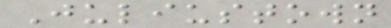Juliustown
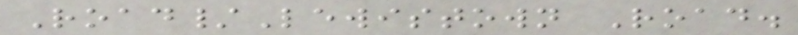Road/Lewistown Road.
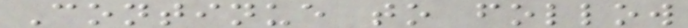Continue to follow
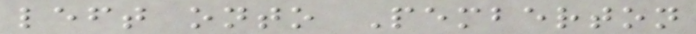left onto Pemberton
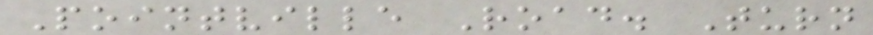Pointville Road. Turn
